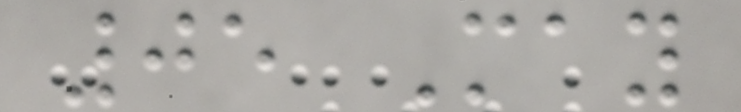05 May
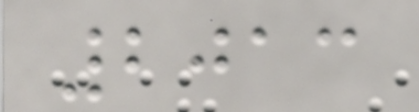2013
